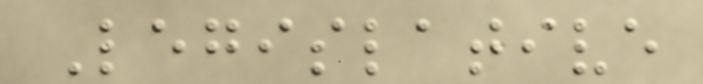Legislative
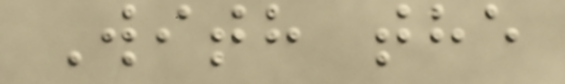With the
